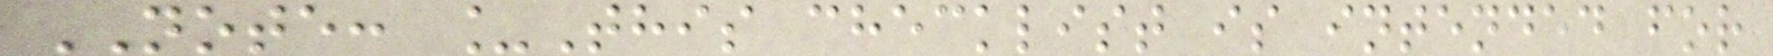NOTE: _This checklist is intended for
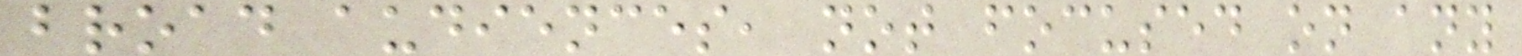broad audiences, not focused on any
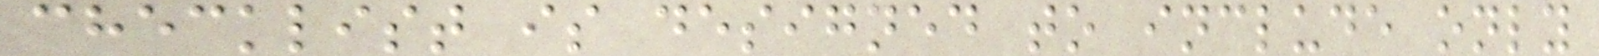checklist is designed to include only
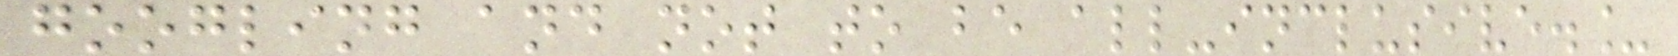googling and not to be all-inclusive._
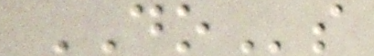DOs
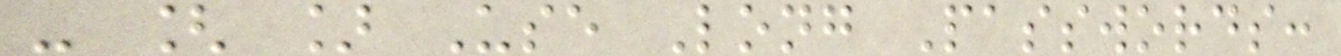- [ ] Use Long Passwords:
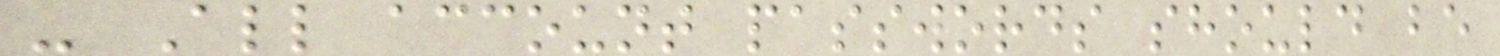- All account passwords should be
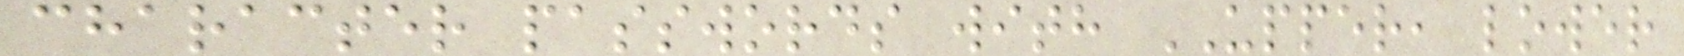character passwords with UPPER, lower
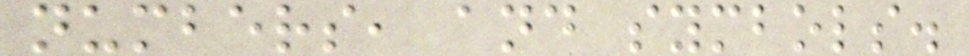numbers, and symbols.
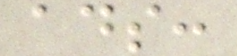ads:
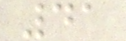41
